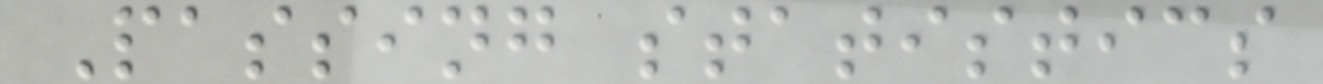Passing statistics
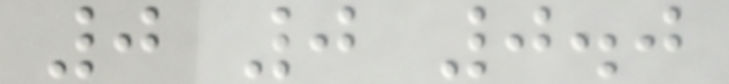0 0 0.0
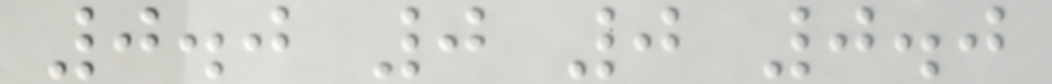0.0 0 0 0.0
